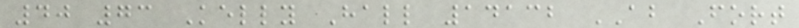40 73 Kelly Hall 14132 AB Fort
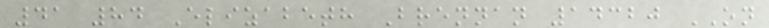41 84 Elizabeth Brennan 14320 ON
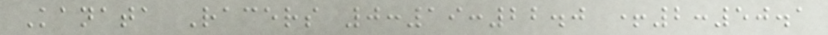Kanata Racers 0:19:22.0 +2:50.1
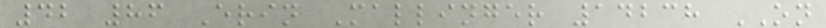42 86 Erin Mallinger 14238 ON
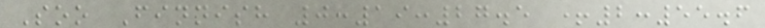Soo Finnish 0:19:27.5 +2:55.6
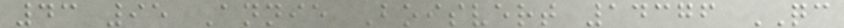43 95 Annie Boisvert 14376 QC
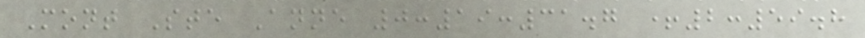Mont Ste Anne 0:19:31.7 +2:59.8
